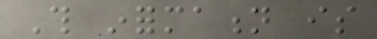This information is
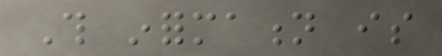This information is
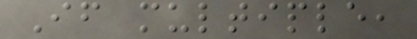If multiple,
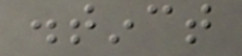distinct
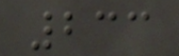233
